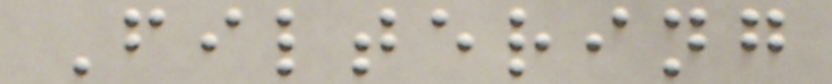Filtering
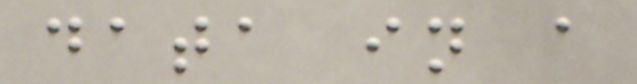data in a
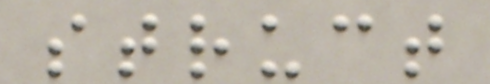struct
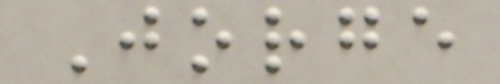Jorge
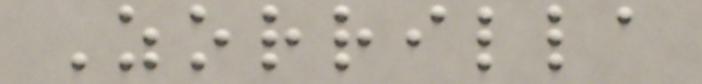Zorrilla
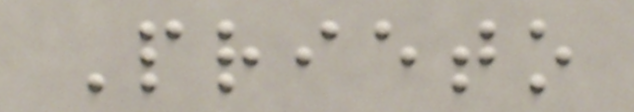Prieto
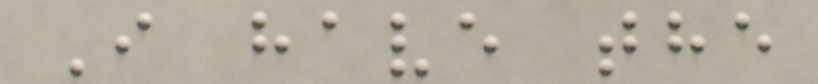I have the
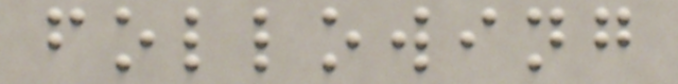following
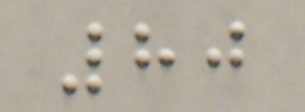80
